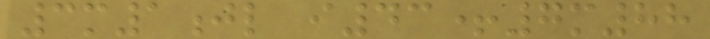3m1jl i43+7m88
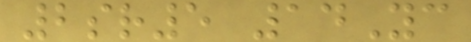2sr5 14Yc
